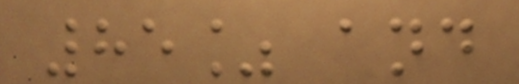85% and
